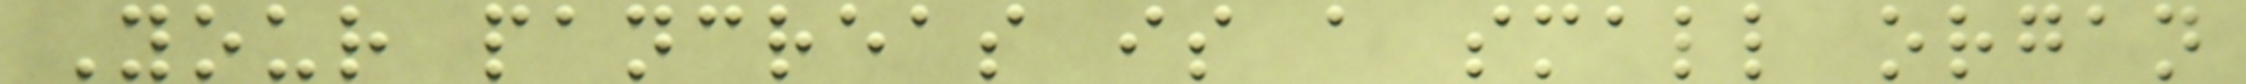Your pancreas is a small organ
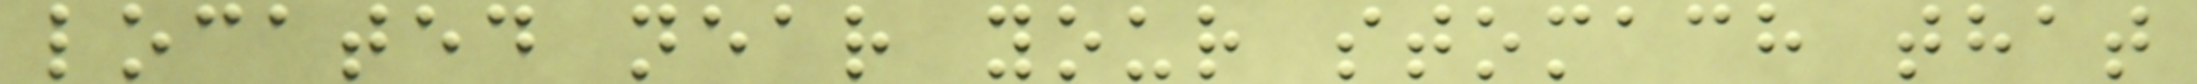located near your stomach that
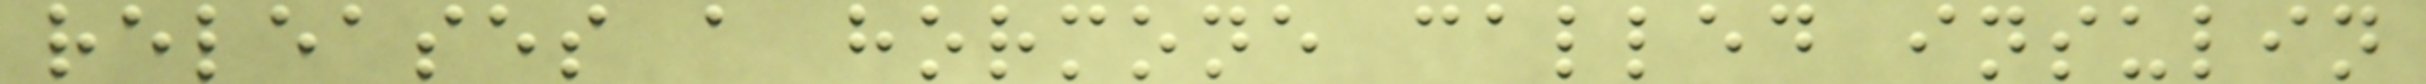releases a hormone called insulin
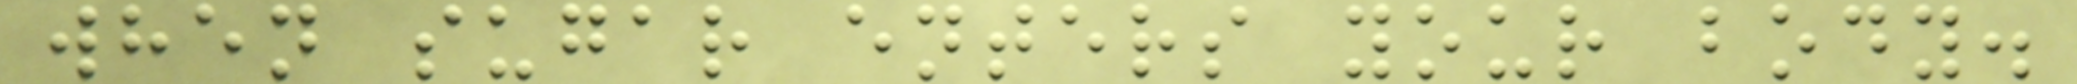when sugar enters your body.
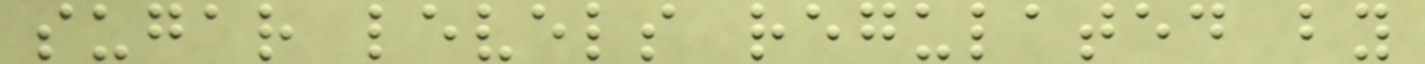sugar levels regulated by
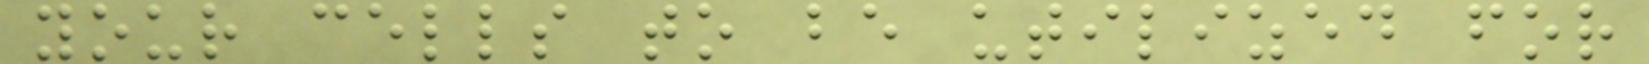your cells to be utilized for
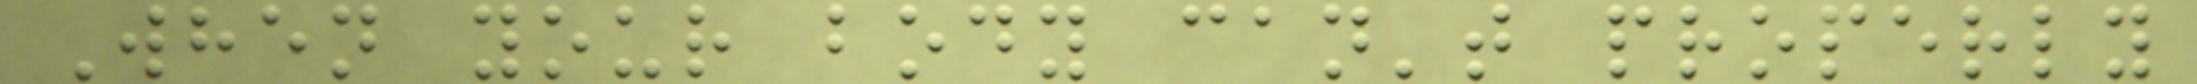When your body can't properly
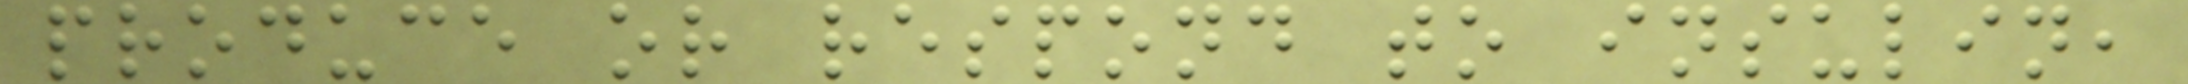produce or respond to insulin,
